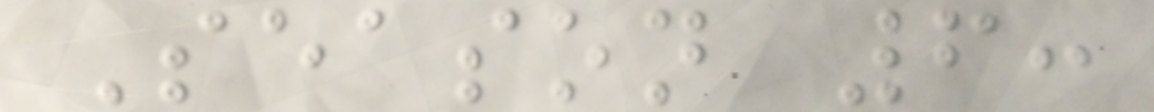Season 6:
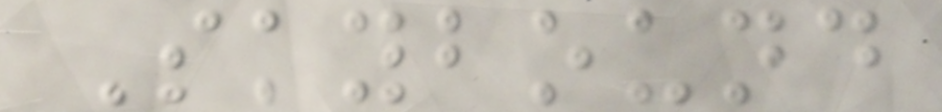Skybound
